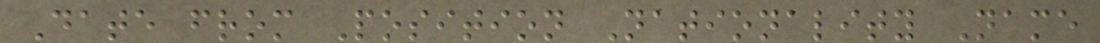Date from Position Nationality Name
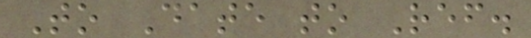To Date to Ref.
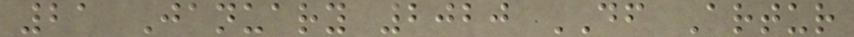21 January 2020 DF Artur
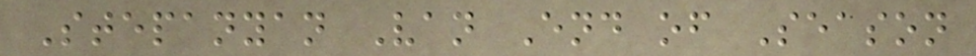Stepanyan Van End of Season
